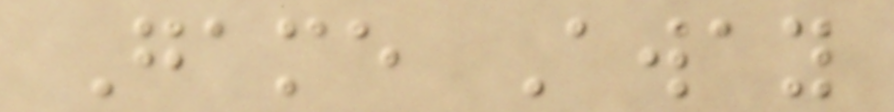Game Away
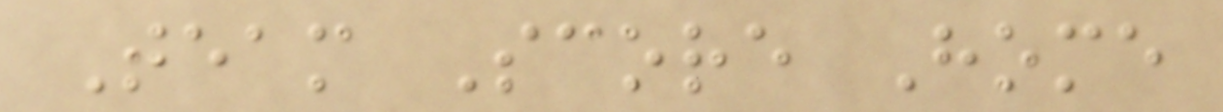Team Score Home
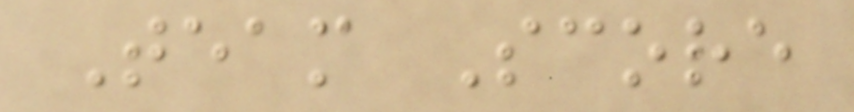Team Score
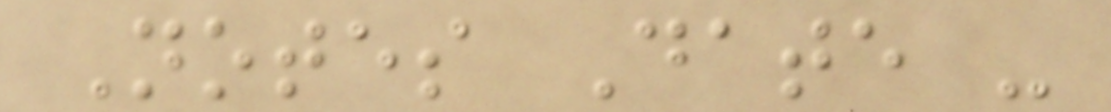Notes Date -
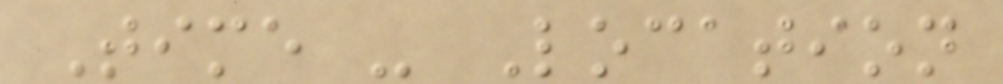Time - Location
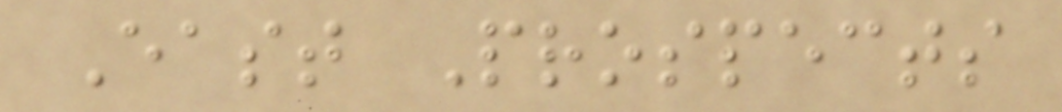East Prospects
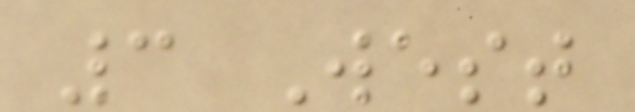3 West
